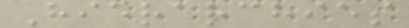Hierarchies
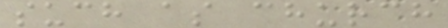such as church
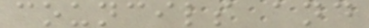councils and
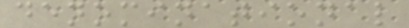denominational
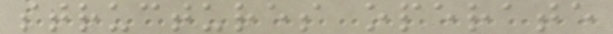structures operate
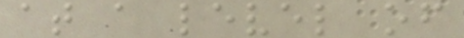at a level of
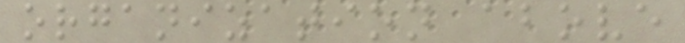organization above
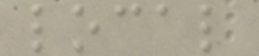local
